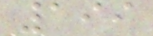199
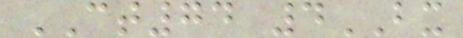CT74 4BX
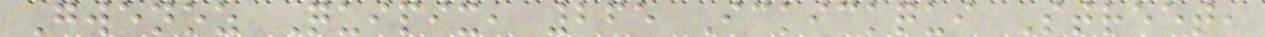Gwenoz Quipix, 265 Ickickqui Street,
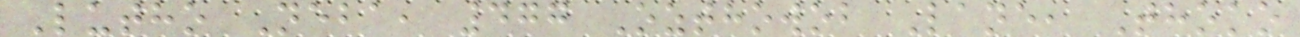Lutho Neba, 477 Ozthowob Lane, Thoko
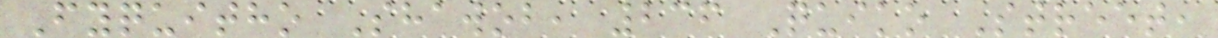Fyquitho Shawob, 236 Quiko Street,
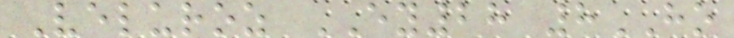Veluroz EY28 8HO
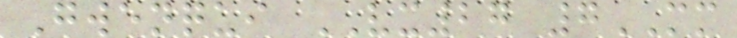Gwenqui VX27 7MM
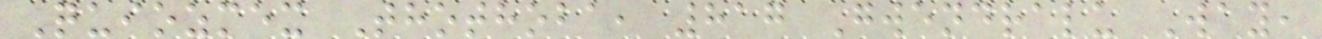Quiozmex Thothoba, 817 Gwendralu Way,
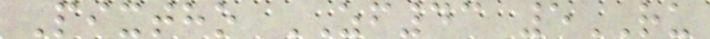Pixtho ZF43 5RU
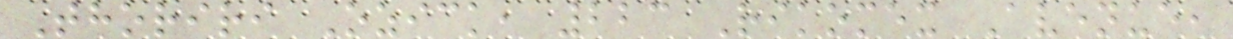Thoriri Ozick, 223 Rikomex Avenue,
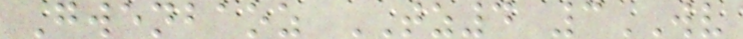Gwenbaoz TZ4 3WV
